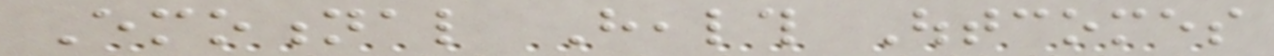Emotional Health Outcomes
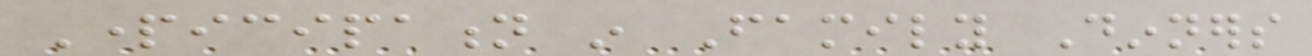Participation in Family Dinners
